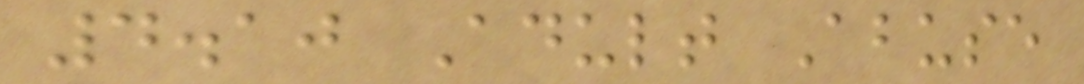4.10 Adult Abuse
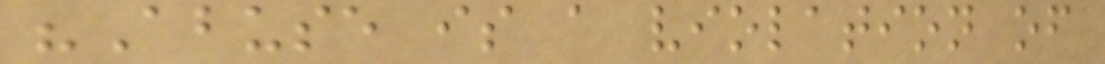"Abuse is a violation of
